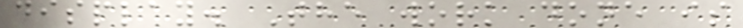display. The work done is
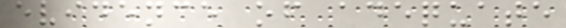evidence of adequate
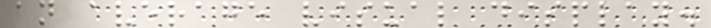an average visual display.
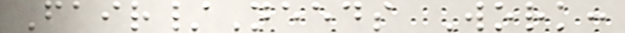Fair/Needs Work:
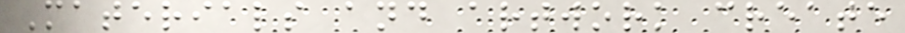Materials and artwork create
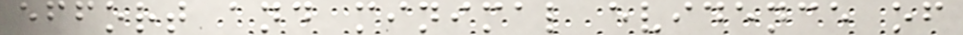effort and minimal evidence of
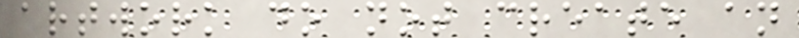artwork do not create an
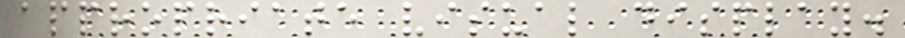appropriate visual display.
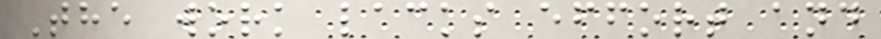The work lacks effort and
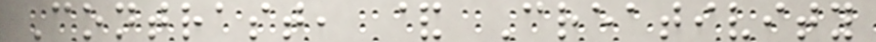Contrast, & Creativity
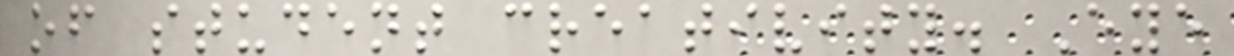of student creativity. Eye
